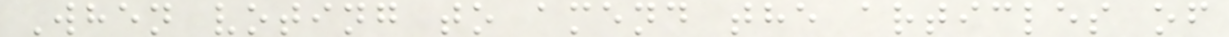When voting to amend the articles of
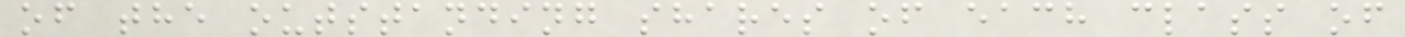of the outstanding shares of each class of
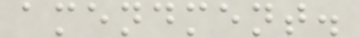amendment.
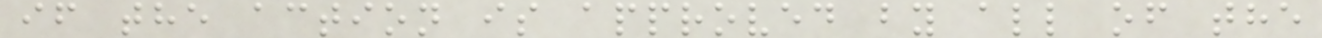if the action is approved by all of the
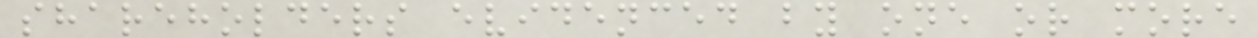shareholders evidenced by one or more
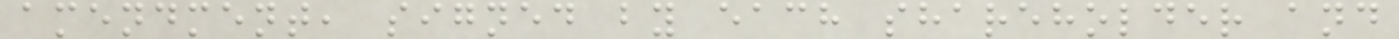amendment, signed by each shareholder and
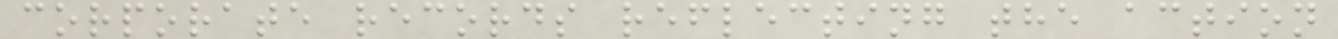corporate records reflecting the action
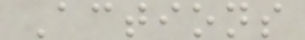Actions
